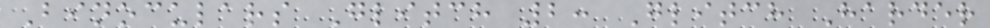Binoculars Glitch 2: Glitch Harder
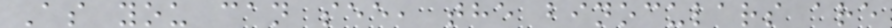As you can see, the binoculars are
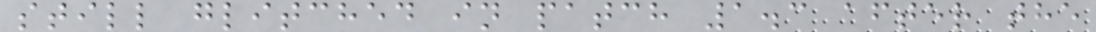still glitched in patch 1.3 after the
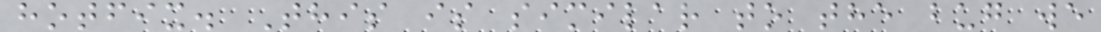hotfix. This is similar to the bug we
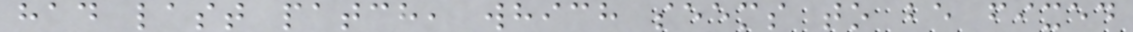had last patch, which seems to be fixed
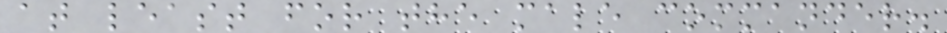at least for the male commander.
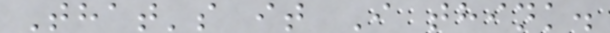That's it I think.
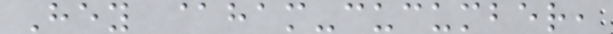Hey @ham-cucumber,
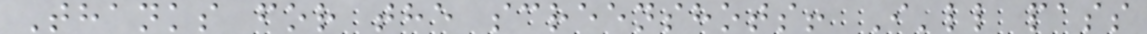Thanks for the screenshots! I'll pass
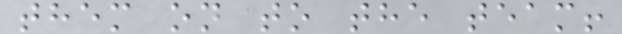them on to the team!
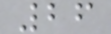26
